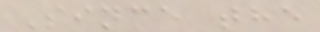Since the
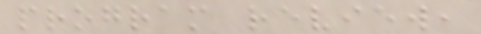program review,
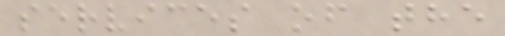services of the
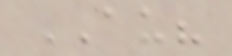AU?
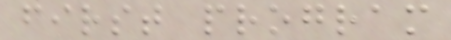first program
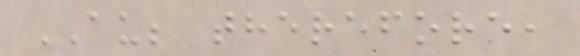AU; therefore,
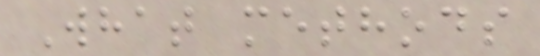What methods
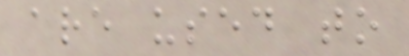are used to
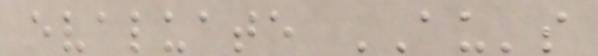evaluate AU's
